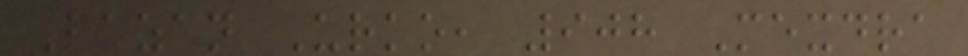Bazan Urko, 908 Mexdra
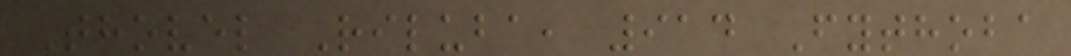Thovel Riluba, 914 Fythoba
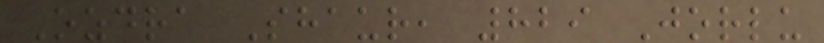Ozdra Shaur, 829 Jorlu
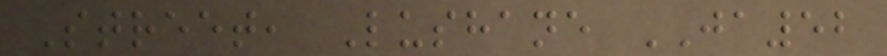Street, Lushane JA52
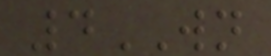4WN
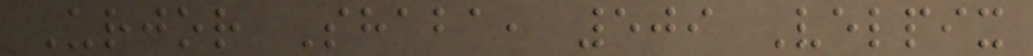Urjor Shaba, 509 Velpix
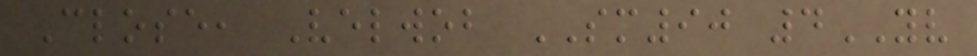Close, Velwob SM90 4YV
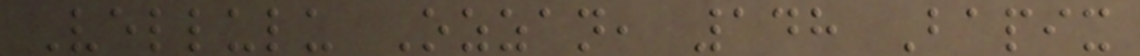Vellulu Ozzan, 148 Bapix
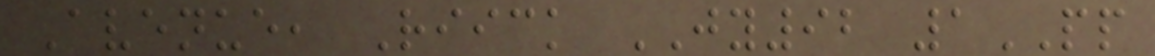Avenue, Riick JY92 1PP
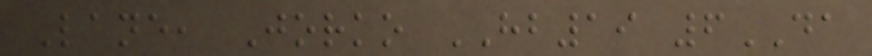Lane, Jorko HB19 6DA
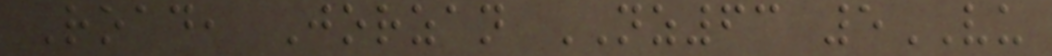Road, Jorzan NZ63 5VU
